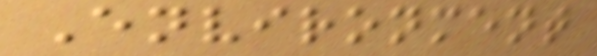Environment
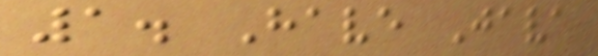1. Have Java
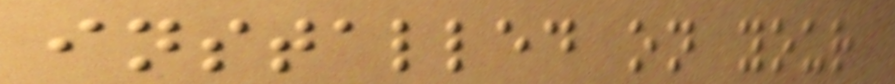installed on your
